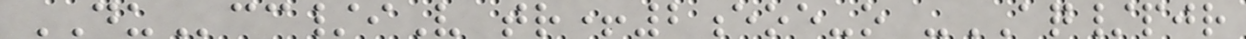DUcc/iV tr+2eoe-o -AQ/pjr
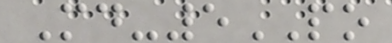Md-5PO
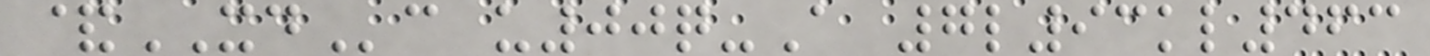&XDc u00q-A 7l93kl463
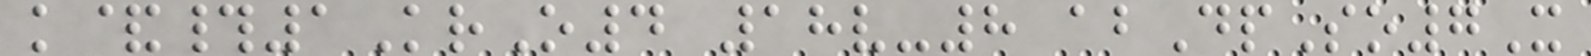k&#1KrO4 18v-8 abDpSo7X
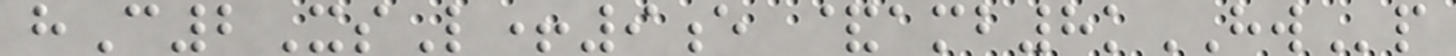hC2XsL+9e &amb8kHWp
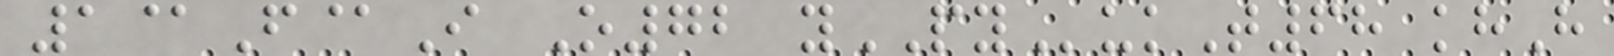1@F@I O72 yPYukT68 khH
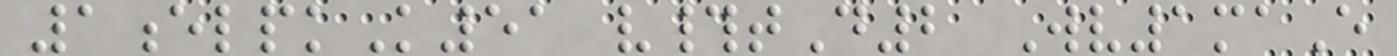1elpkK51 v#tD2 Wv1maE
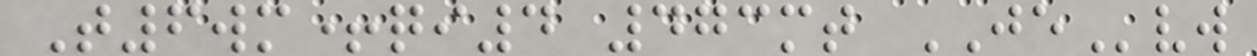T6wm+qi4 473mt JEvw
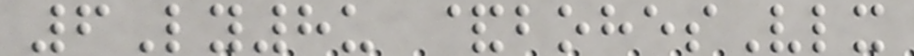6Ly8u &bohesVlx
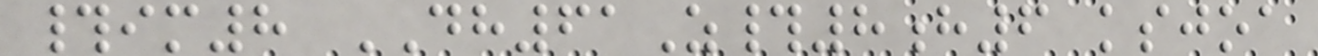#im8 DH61Z#8h6 ksjoa
